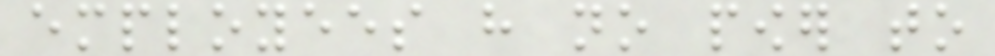employees have no power to
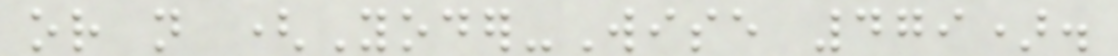or not (Yoder-Wise 479).
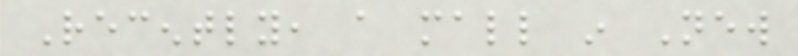Recently, a mall in New
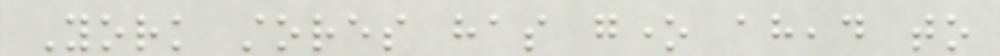York stores has gone ahead to
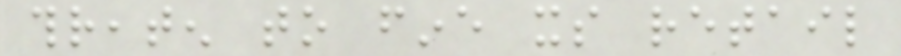threaten to fine its retail
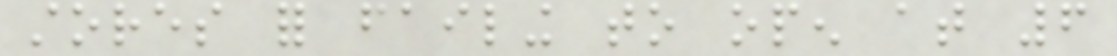stores for failing to open at 6
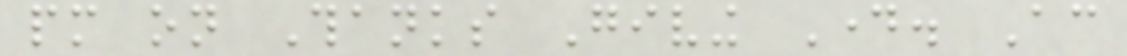pm on Thanks Giving Day. According
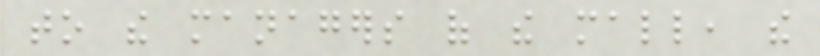to the managers of the mall, the
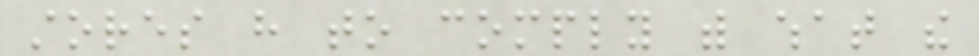stores have to comply with what the
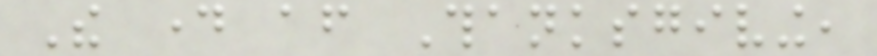The day after Thanksgiving,
